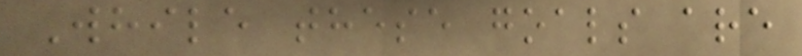While these goals are
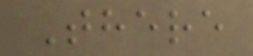There
